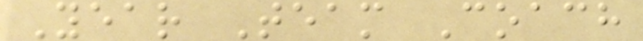Year Team Coach
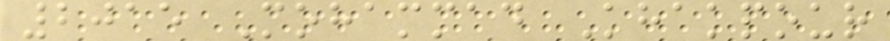2015 Mohammad Khakpour
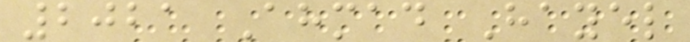2021 Ahmad Hayel
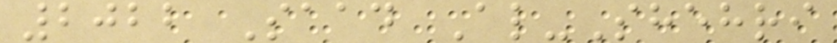2022 Saad Al-Shehri
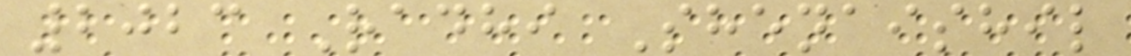2023 Radhi Shenaishil
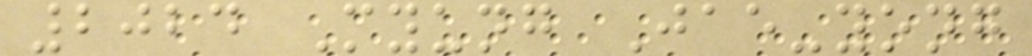2024 Myung Jae-yong
